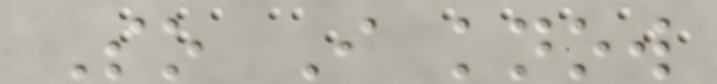So I know
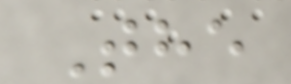The
